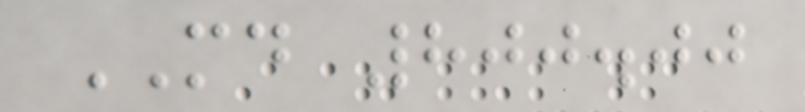MD 800.00
